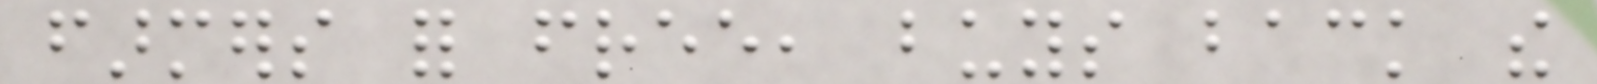farmers for free, buys back the
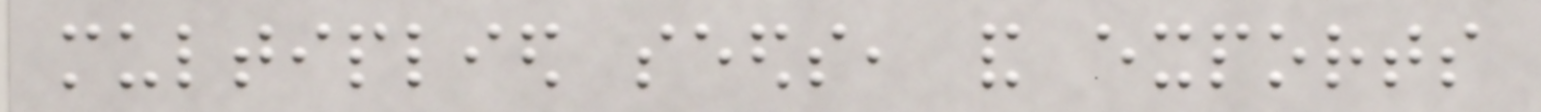multiplied seeds, and exports
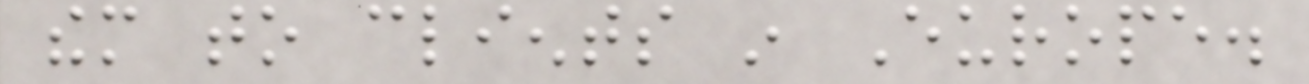them to clients in Europe.
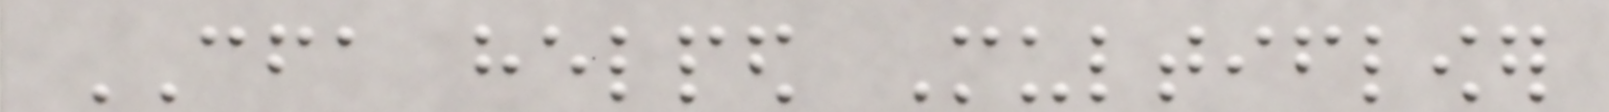CFA helped Multiflower
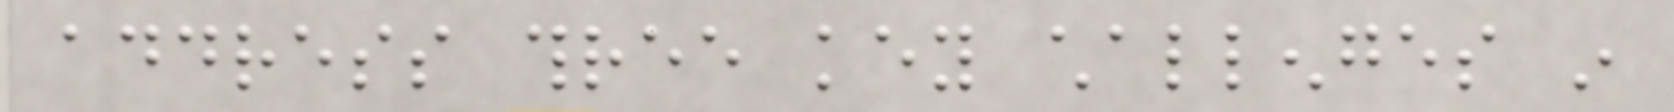address three key challenges in
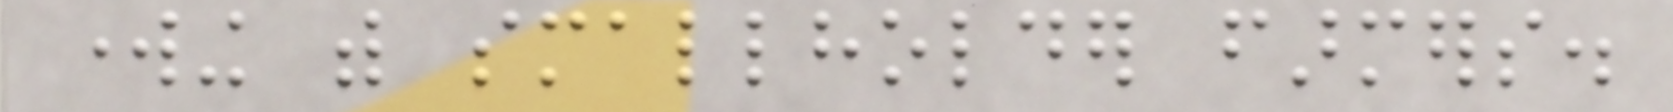working with smallholder farmers.
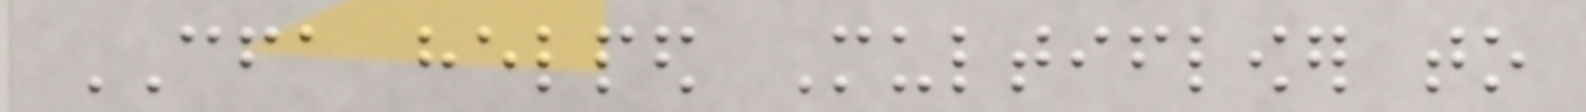CFA helped Multiflower to
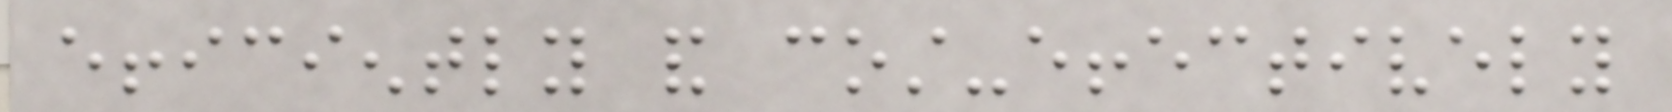efficiently and cost-effectively
